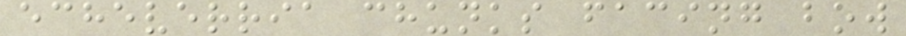echeverria chunks facing bow
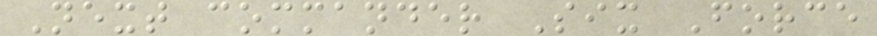Next commander Six Force
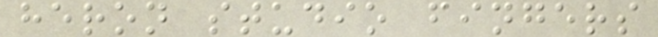heron studio fingers
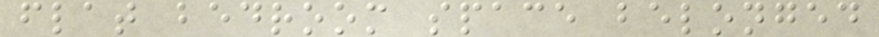flat bedroom space belonged
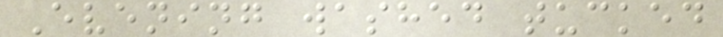Evening washed tucked
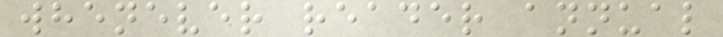whenever reader annual
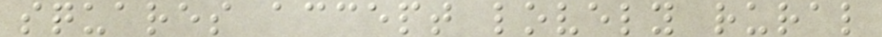squares accept lovely rural
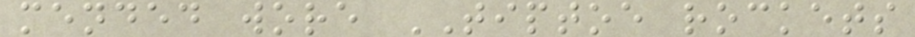mended wore TIPTOE rockets
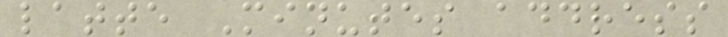latte Minutes address
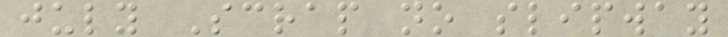july Scrap no slipway
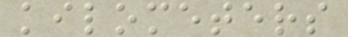kilometers
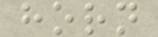horn
